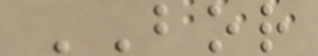BOR
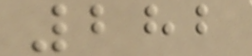282
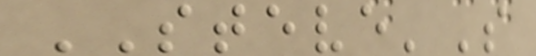STEVE'S
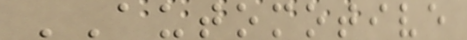AUTOMOTIVE
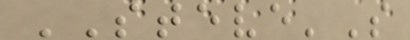STEVE'S
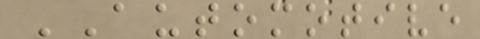AUTOMOTIVE
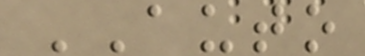AUTO
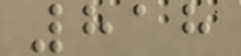818
